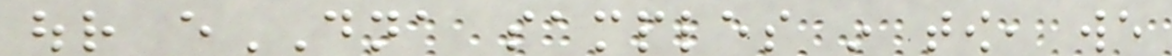our eDNA samples in tow, we
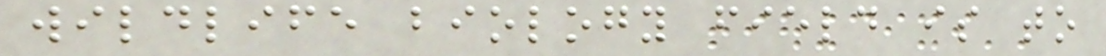wildlife biology field is to
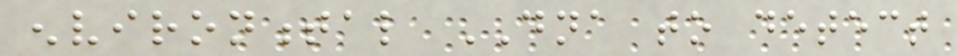environmental DNA to detect
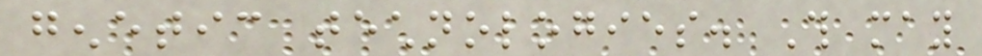genetic technologies. This may
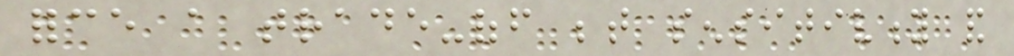force a trade-off between sensitivity and
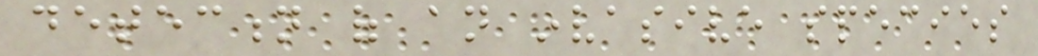detection of an invasive species
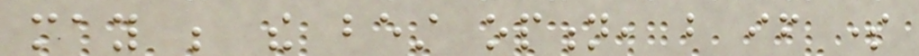may be the best option, but if some
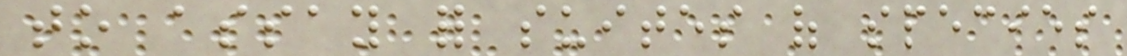to assay for suites of species
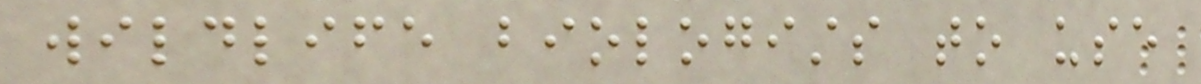wildlife biologists to use
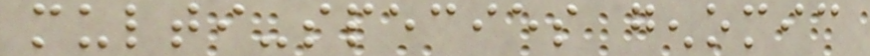multi-species genomic
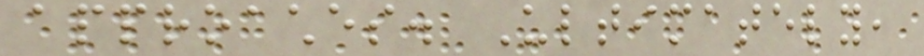approaches. Ultimately,
